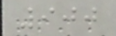900
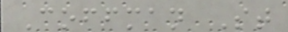Coffman St
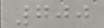700
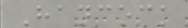Hancock
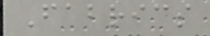Fabrics
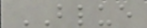BLUE
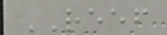REEF
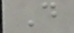D
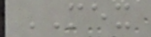MEX
